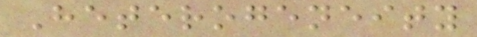Heterogeneity
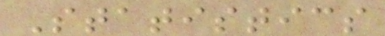Statistics
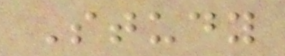Study
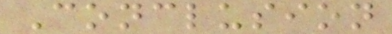Conclusion
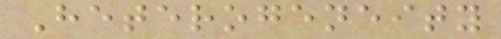Heterogeneity
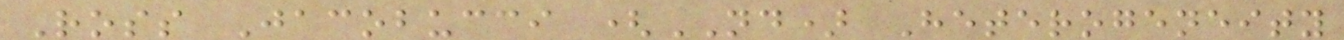Ross Jacobucci (ND) Heterogeneity
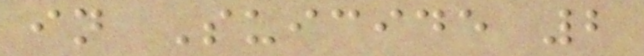in Suicide 2
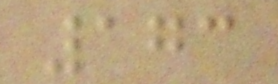173
